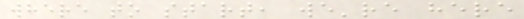where to start, we're here
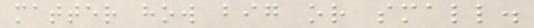matter how big or small.
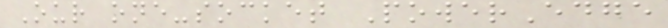Our one-socket PowerEdge
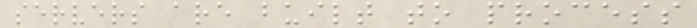servers are built to process
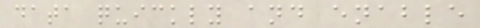data quickly and enable
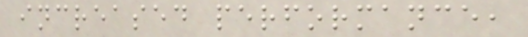increased performance,
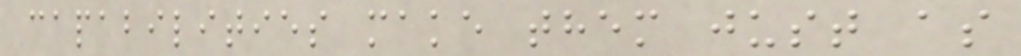capabilities make them just as
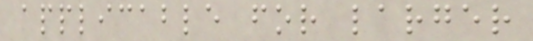applicable for larger
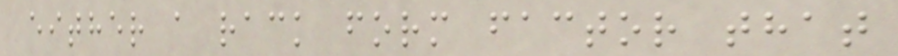either a rack form factor that
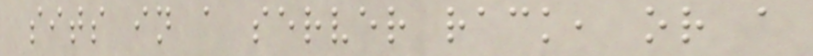sits in a server rack, or a
